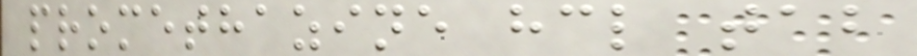promethazine hcl tab
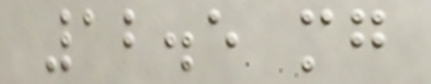12.5 mg
